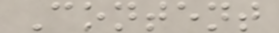Content
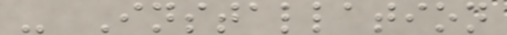- Installation
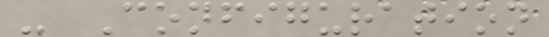- Configuration
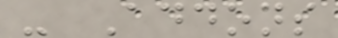- Addons
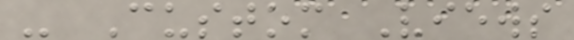- Custom Views
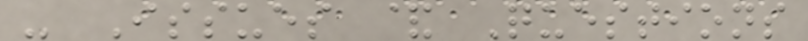- Issues & Questions
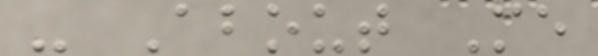- About Me
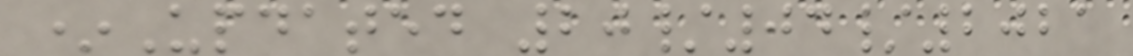*Updated 20/04/2021
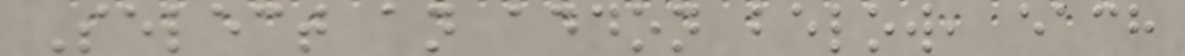Select an addon below, each
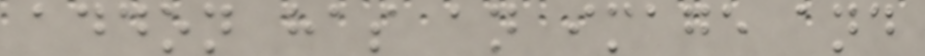addon has an image and
